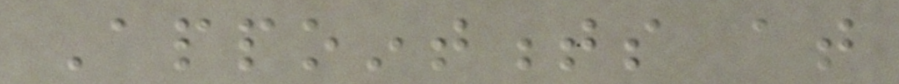Appointments at
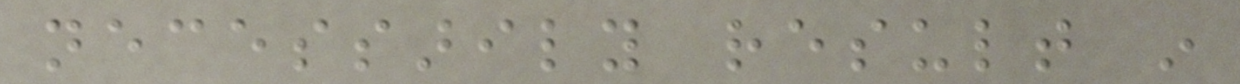necessarily result in
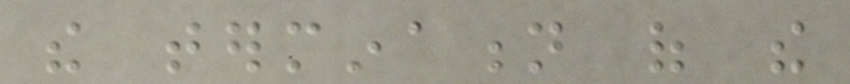the termination of the
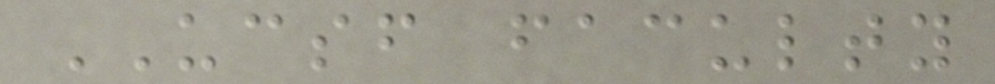UCSF faculty
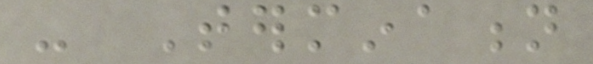- Termination
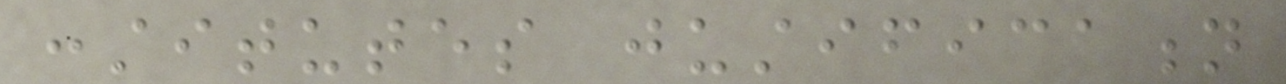constitutes justification
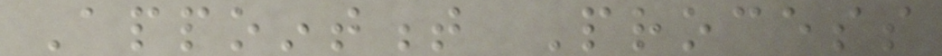Appointment Process
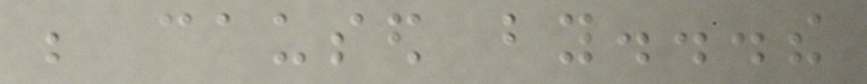be caused by...the
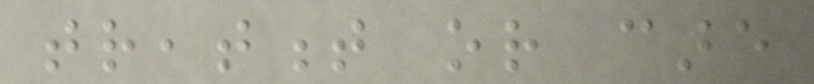treatment or care
